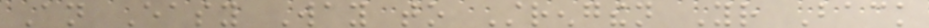An Easy Way to Strengthen Your Back
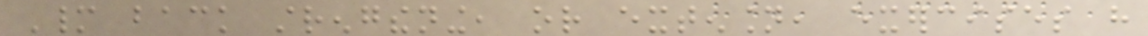Many back strengthening, or extension, exercises have
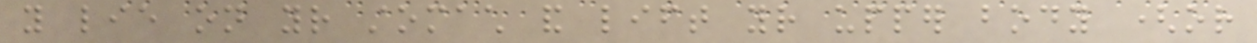you lie on your stomach and lift your upper body (or
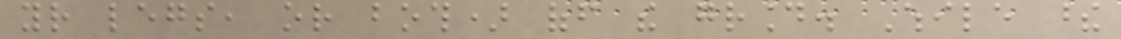your legs, or both) off the ground. While these
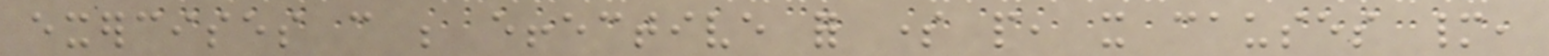exercises can be effective for some people, it causes many,
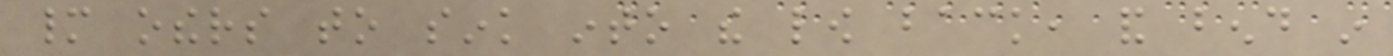many others to sink into the low back, and bend in
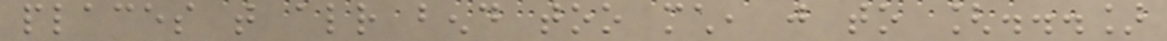places that already bend too much, just to [...]
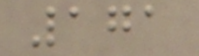171
